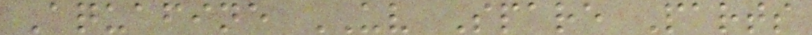Aquafine UV Spare Parts
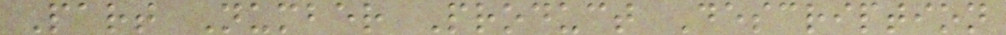Part Number Product Description
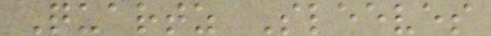Quartz Sleeves
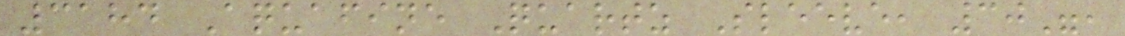3184 Aquafine Quartz Sleeve, 30",
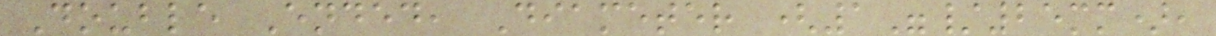Double Ended, Diameter (1"/25mm),
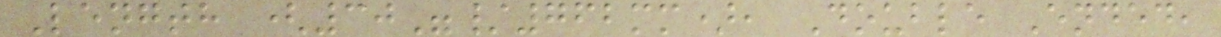Length (30"/762mm), Double Ended,
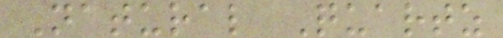Natural Quartz
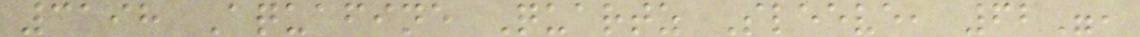3198 Aquafine Quartz Sleeve, 62",
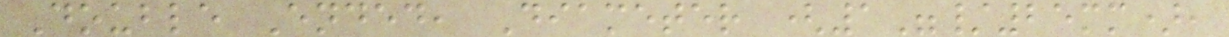Double Ended, Diameter (1"/25mm),
